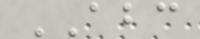ABC
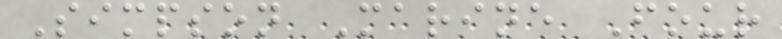Simpson Marine Four
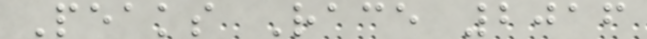Peaks Race 2016
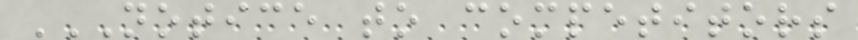NOTICE TO COMPETITORS
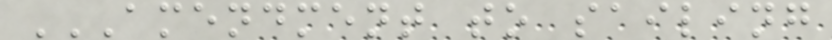AMENDMENT TO SAILING
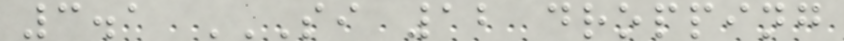3.1 SI 12 DROPPING
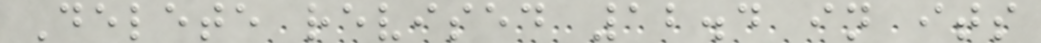Delete revised 12.4 in its
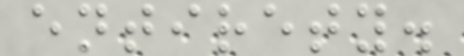entirety.
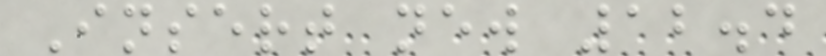Insert new 12.4
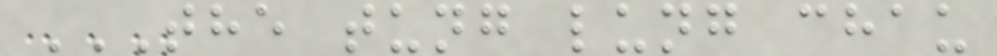THE TUNG LUNG CHAU
